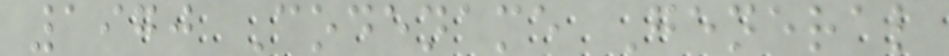1970 Codename General
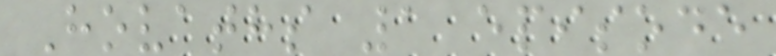Hovaths 1 episode
